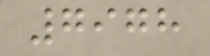7978
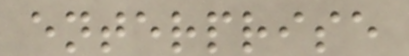enterprise
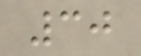30
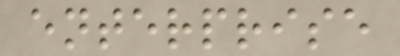enterprise
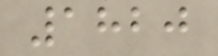1820
